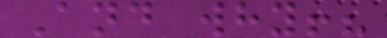And why!?
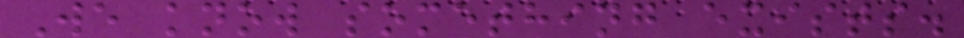We know something exists.
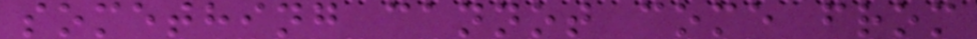something cannot come from
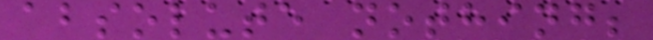absolute nothing;
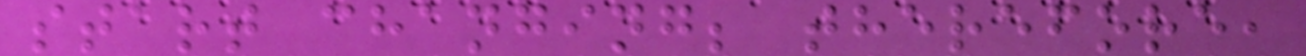start changing; therefore,
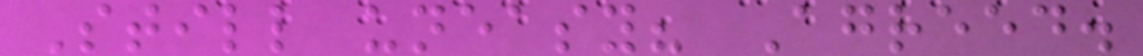Still uneasy? Agreed.
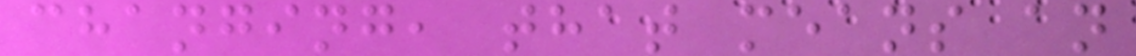changing, that means an
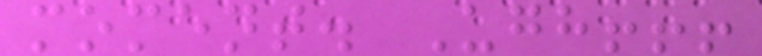moment. Ugh!!!
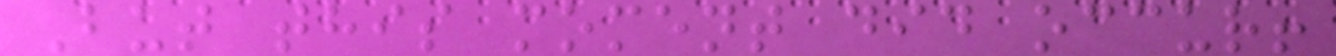But this moment did occur!
